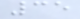35
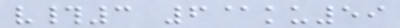v#3 6@ku59
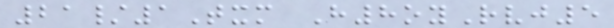21/1Txm H8oyRvj5
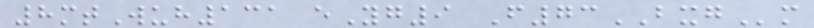8mtWuh131 eYg9 F73BXGm
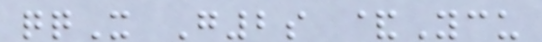qqX G2s &Ycu
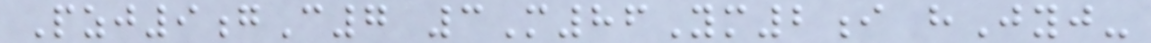Pzj9gC7 3M86Ym2i hJyj-
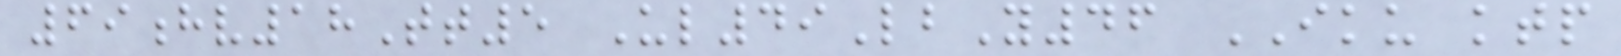69hv18Tt5 Ul49LbY46 IKU ktp
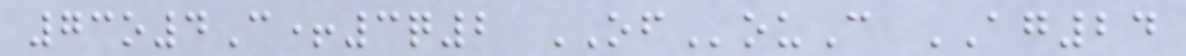73o4C+3q2 OFouC AG24
